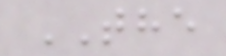THE
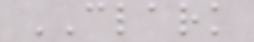CLARK
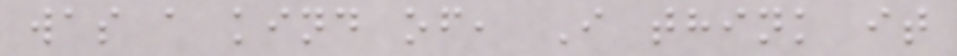was a kind of, I think it
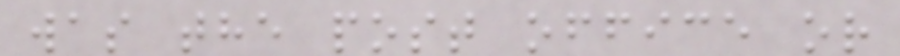was the post office or
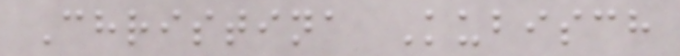Christina Kubisch
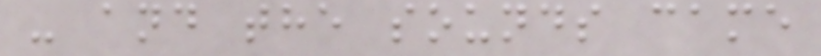- and the sounds came
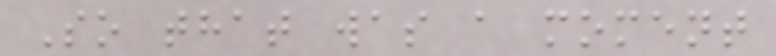So that was a moment
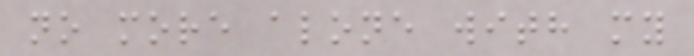no more alone with my
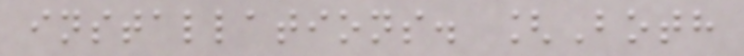installations. [Both
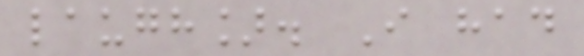laugh]. I had
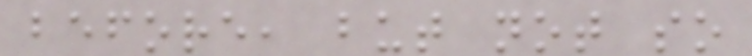before, but not so
